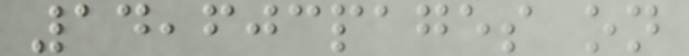14,603pages on
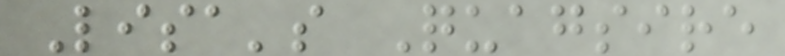Lisa's Quagsire
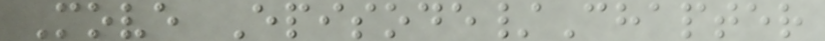Move Episode/Chapter
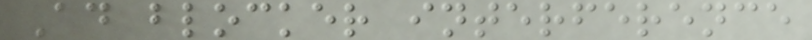Ad blocker interference
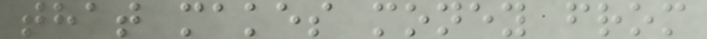that makes money from
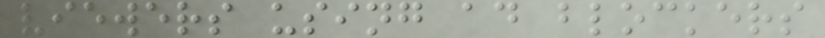viewers using ad blockers
